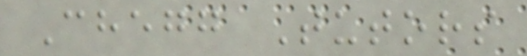Chegg Tutors
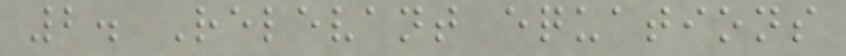2. Relevant equations
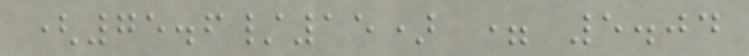(75.6/15) = 5.04
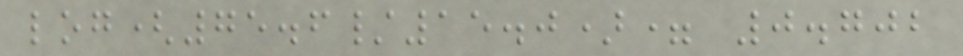log(75.6/15.0)= 0.702
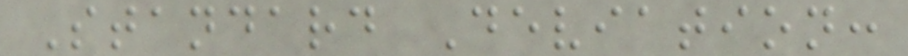Standard Deviation:
